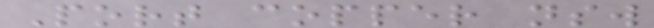Port copper nsw
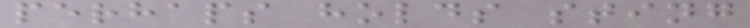perhaps holds sting
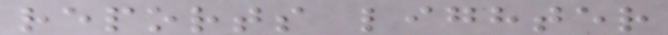reports lighter
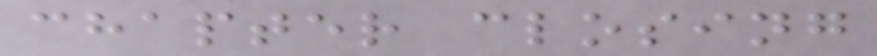chapter closing
